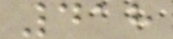418
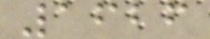1626
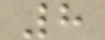8
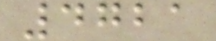4721
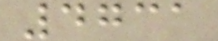4731
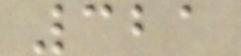321
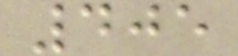405
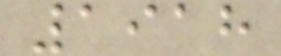1918
